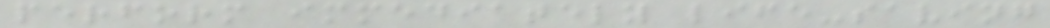perform immediately life-saving
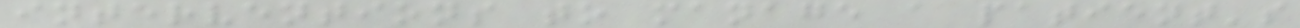interventions to manage a patient's
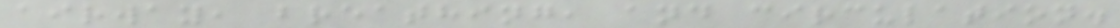airway, breathing, and circulation.
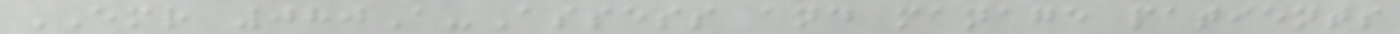EMR 080A-Assess and manage patients
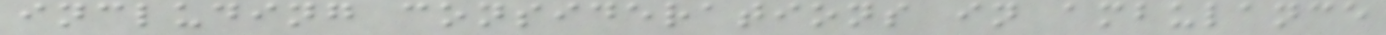including considerations in ambulance
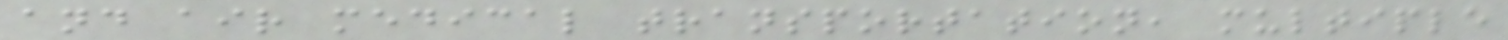and air medical transportation, multiple
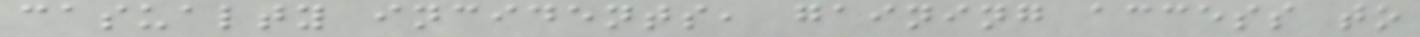casualty incidents, gaining access to
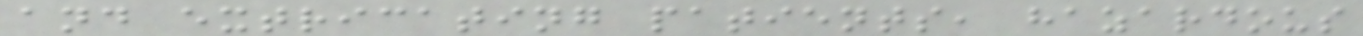and extricating patients, hazardous
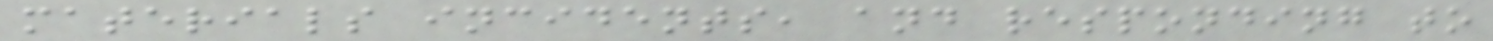materials incidents, and responding to
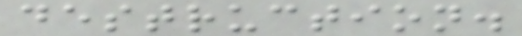destruction.
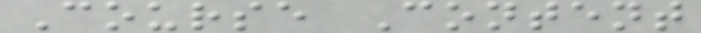Course Content
